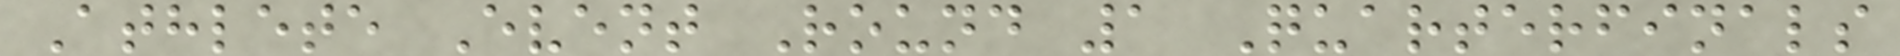Athlete Event Round 1 Quarterfinals
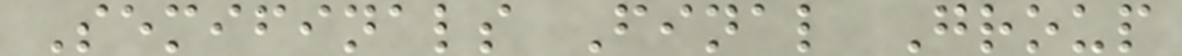Semifinals Final Group
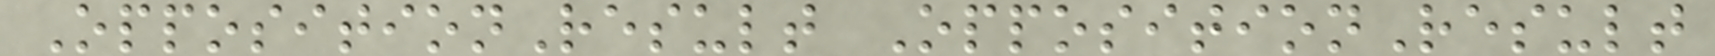OppositionResult OppositionResult
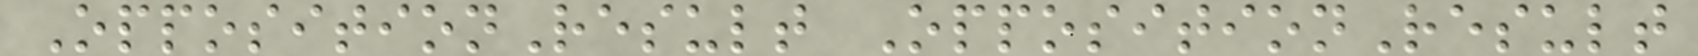OppositionResult OppositionResult
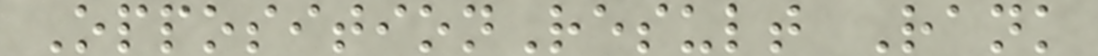OppositionResult Rank
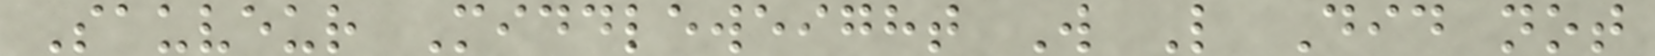Sauveur Middleweight W L Did not
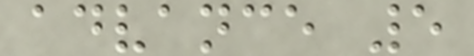advance 5
